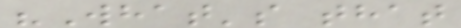"What's that
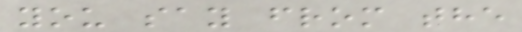you say from the
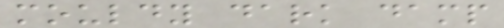mouldy dark damp
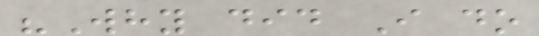"Why did I do
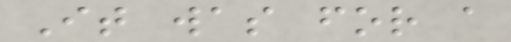It was for a
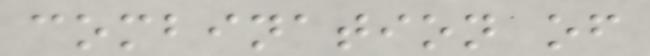combination of
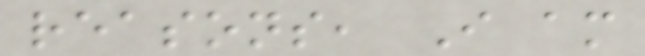reasons, I am
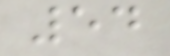54
